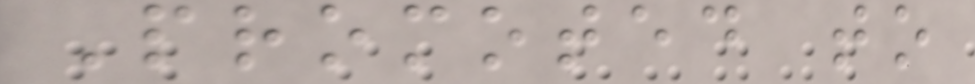Promoted to
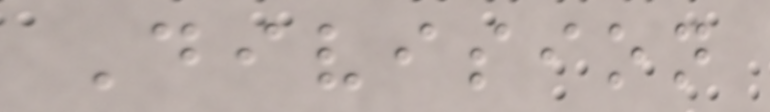Division
